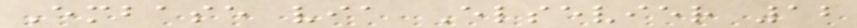Embase via Elsevier 12
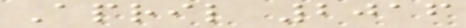April 2016
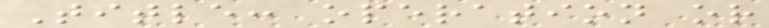Title: operation or
